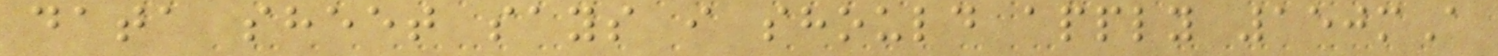data sheet says i should apply 150mA
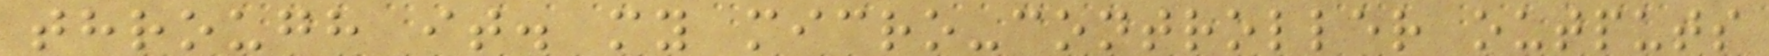through it. my micro-controller outputs
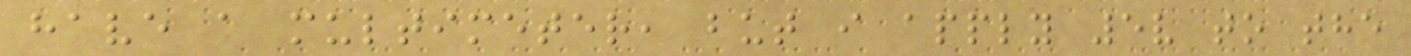have a multimeter, but i apply 5v to the
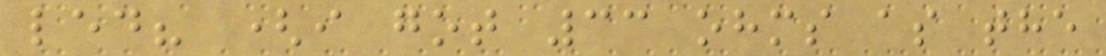led? (i got 33 ohms as the
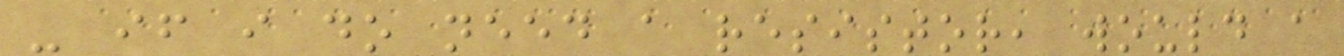- if i do need a resistor, would a
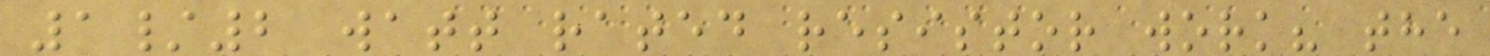1/2 watt rated resistor work? the
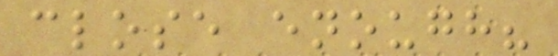close enough?
